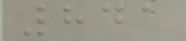841
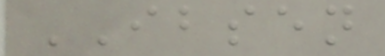IBSEN
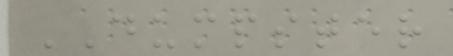DUMPSTER
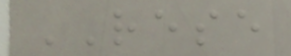RESE
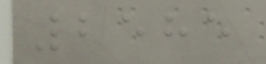2585
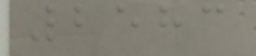2583
